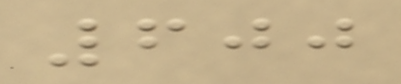600
